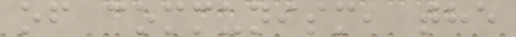of communism, the
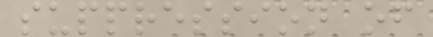suppression of
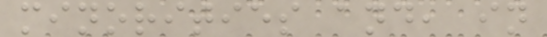minorities and, in
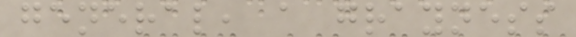general, a grayness
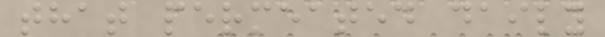that permeated daily
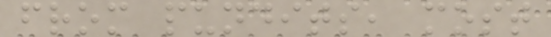from pundits, most
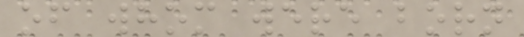of whom were born
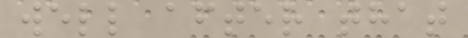well after that
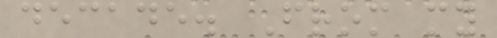decade. From my
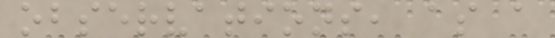observations, as a
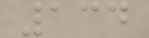134
